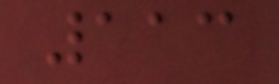113
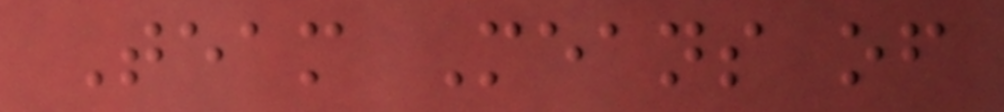Team Means of
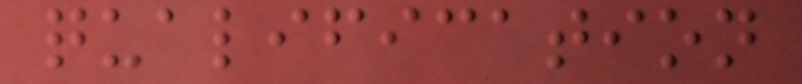qualification
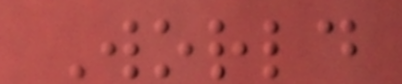World
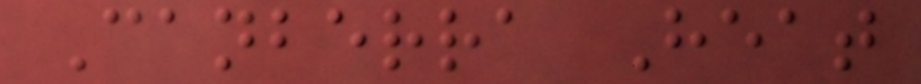Canberra Heat
